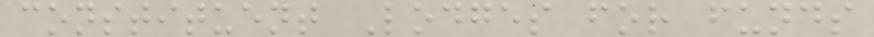constituent Lodges for funds
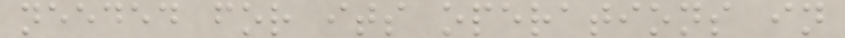needed for its operations in
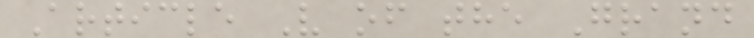Article V of the Grand
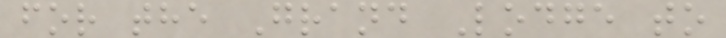for the Grand Lodge to
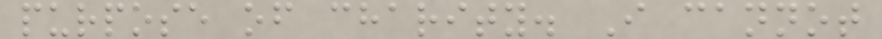purpose of charity. I cannot
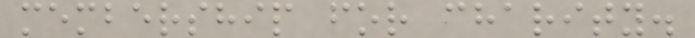membership for charity.
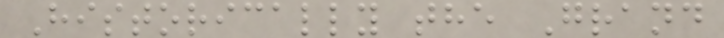Historically the Grand
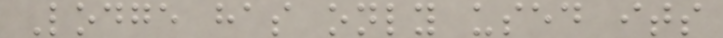Lodge has only used its
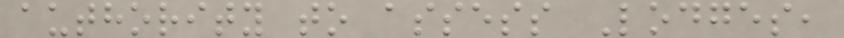authority to assess Lodges,
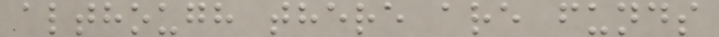although there are funds
